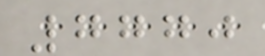7770
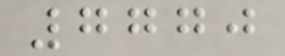7770
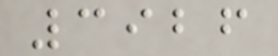3926
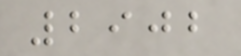2902
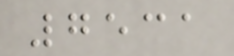7531
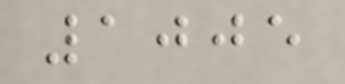1005
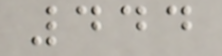444
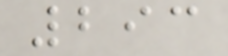293
